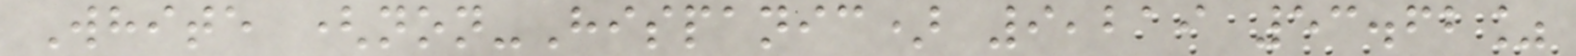White (non-Hispanic) 9,219 53.62%
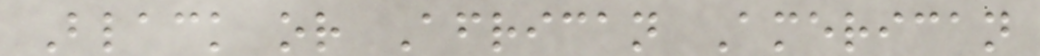Black or African American
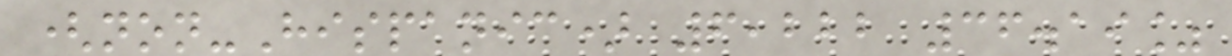(non-Hispanic) 6,222 36.19%
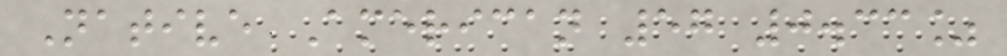Native American 57 0.33%
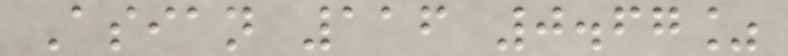Asian 116 0.67%
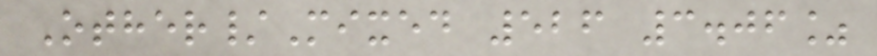Other/Mixed 526 3.06%
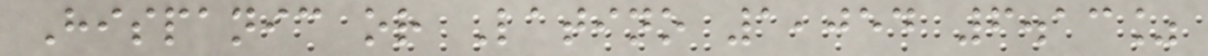Hispanic or Latino 1,054 6.13%
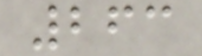263
